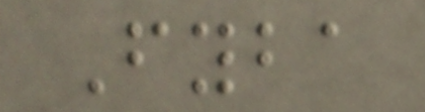Fyba
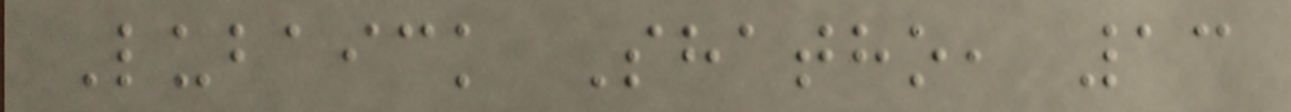Lubaick Shatho, 13
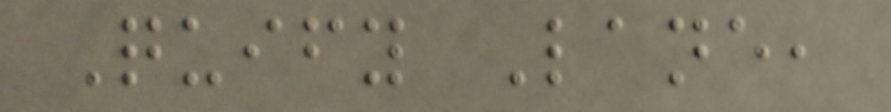Quify Lane,
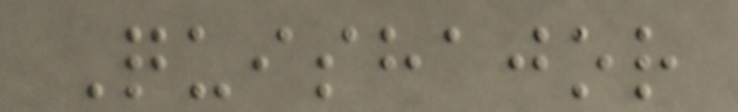Quishajor
